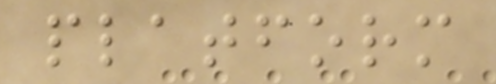platform
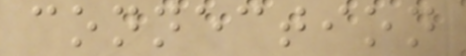connection
